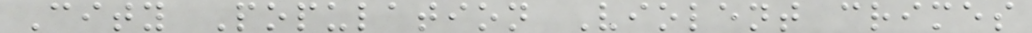City Population Violent crimes
